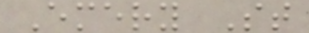Emery St
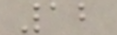12
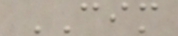CIM
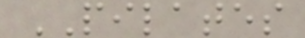PILATES
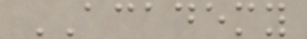ACADEMY
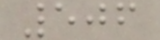506
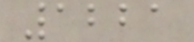1221
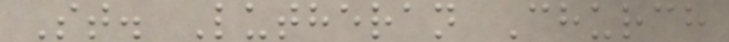St. Lutheran Church
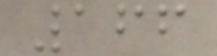166
